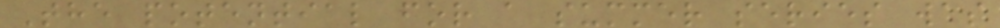The potential for a summer series was
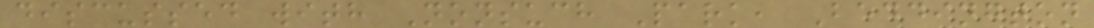discussed with Nonsuch Park, Beddington
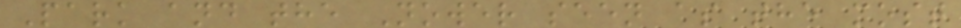Park and the Nower seen as the most
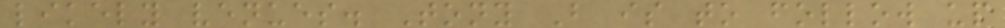likely venues. Tony B is to follow up
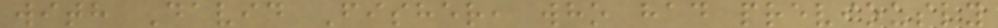with David Fisher, who had previously
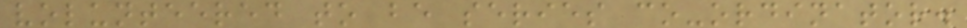volunteered to be series co-ordinator.
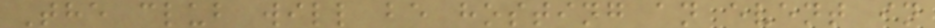The club will be hosting an event in
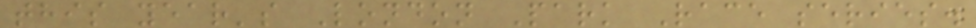this year's London Park Race series.
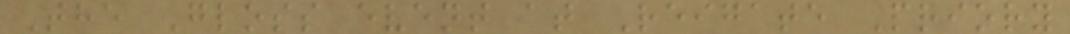The Gloss event at Reigate Priory
